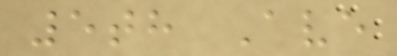5th Ave
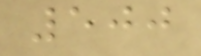500
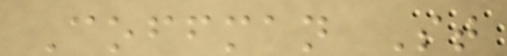Coffman St
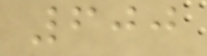600
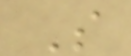S
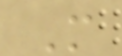M
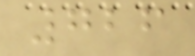726
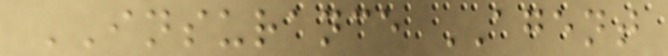INSURANCE AGENT
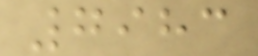7983
